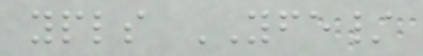ypls YFE/
